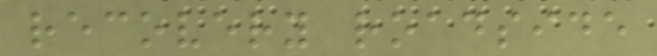recovery roadside
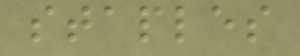staples
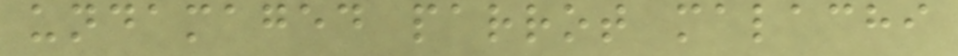undamaged parrot malachi
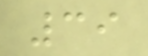39
